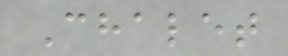Chalet
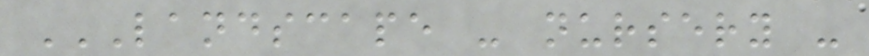LANDSCAPE - NURSERY -
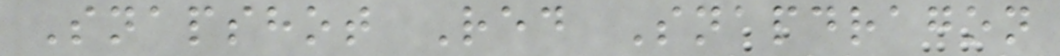Snapshot Red Snapdragon
